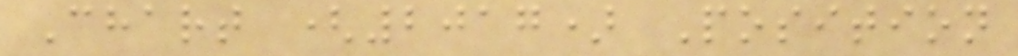Chart (2017) Position
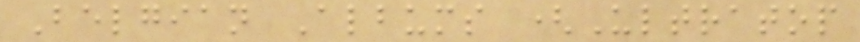Belgian Albums (Ultratop
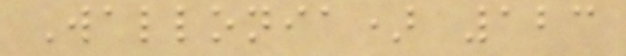Wallonia) 123
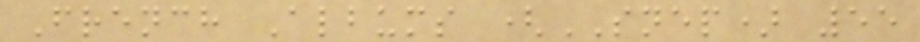French Albums (SNEP) 55
